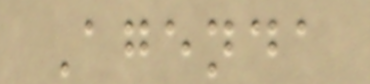Agenda
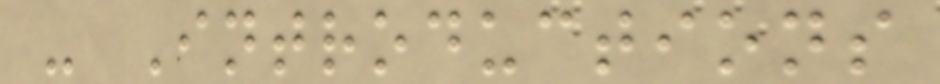- Introductions
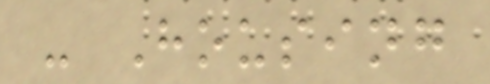- Housing
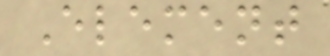Element
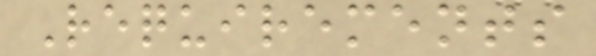Requirements
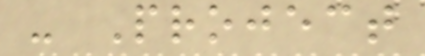- Project
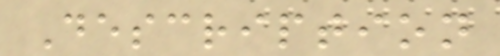Description
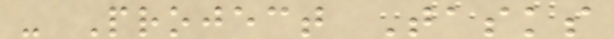- Project Tasks
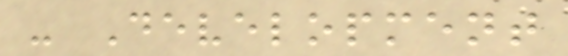- Development
